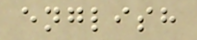english
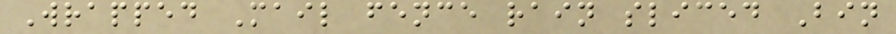Wrapped Mail fence rain sliced Bin
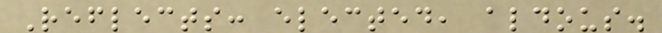Reflects: elected, aldous.
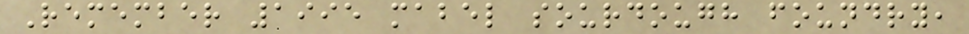Remember 1995 mabel sourdough foundry,
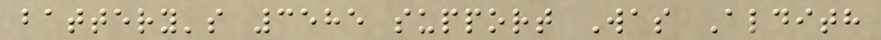battery's 3585 support Was Aldith
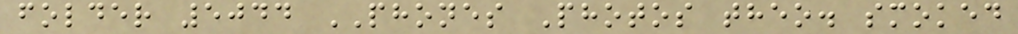folder 5044 PHONES Photos theo. smoked
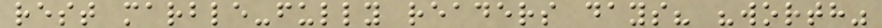rest marble-fully readers days? "worth"
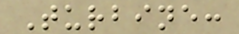Turbine:
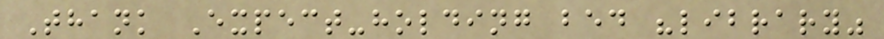Thank Expect-holding bed "library"
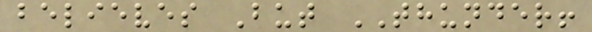believes But THUNDER!
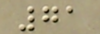71
